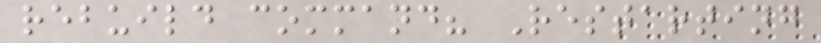rebuild command? Restarting
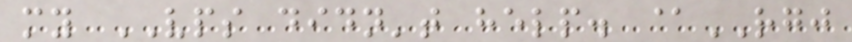my VPS didn't help. @RGJ
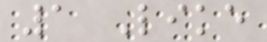1 Like
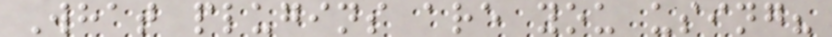What plugins are you using?
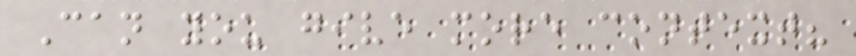Can you give more context?
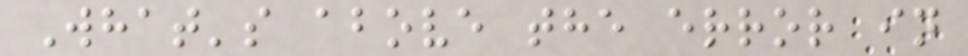What's above the error in
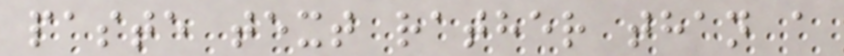paste text rather than a
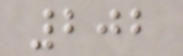202
